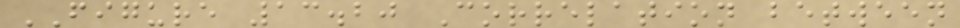FIGURE 13.20 Correlation between
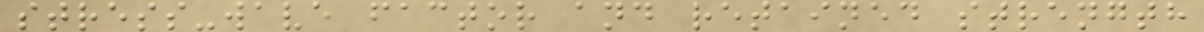stress-wave factor and retained strength
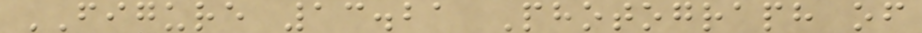FIGURE 13.21 Photograph of
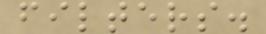filters.
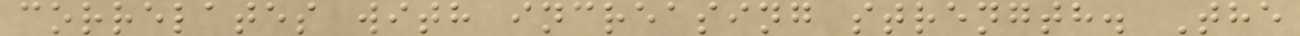correlates with increasing strength. The
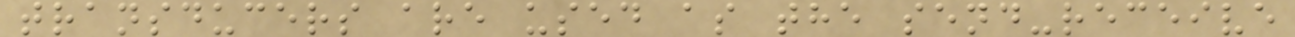transducers are used as the send-receive
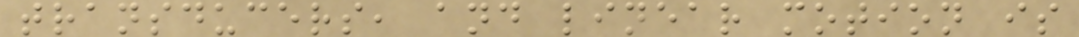transducers, and linear motion is
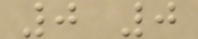0 0
